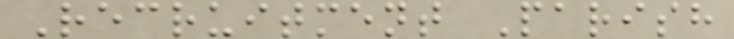Recruitment Parish
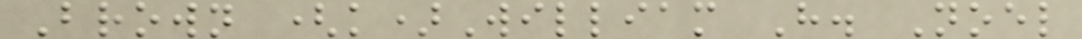Brown (k)William H. Noel
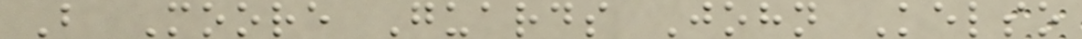B Moore Guards John Kelso
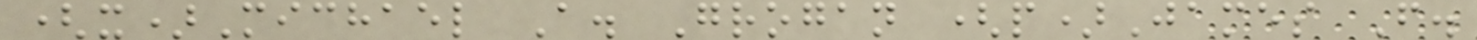(x)Michael A. Grogan (p)James F.
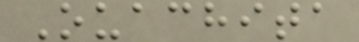Ouachita
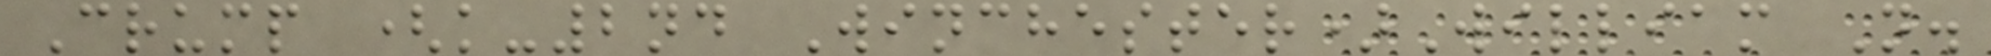Crump (k-2nd Winchester)William N.
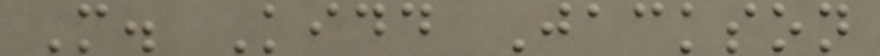M. Kidd Jackson
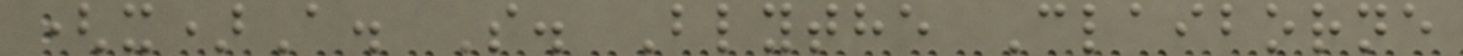(x)A. S. Blythe Claiborne
